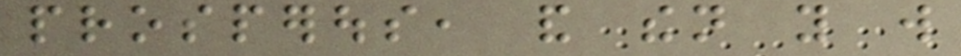prosperous, and then you will
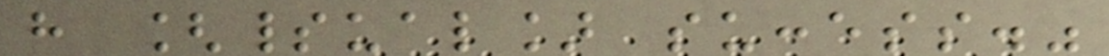have [spiritual] success."
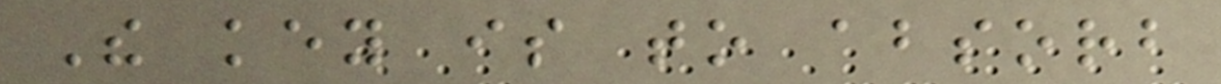The key is to absorb
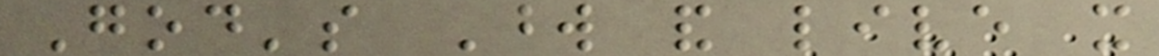God's Word and live it
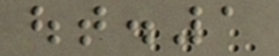out.1
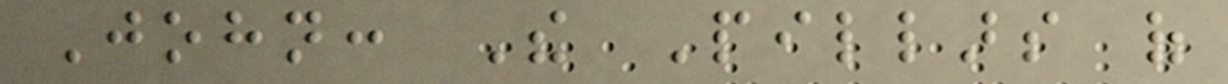John: The Pillars of
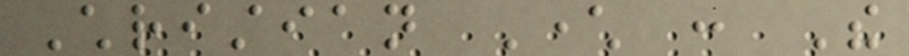Christian Character : The
